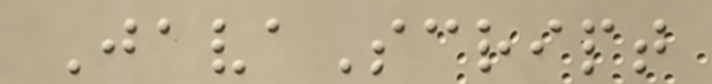JavaScript
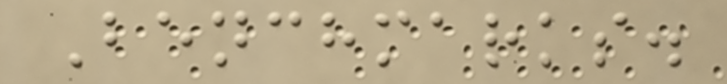Benchmarks.
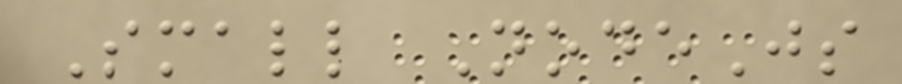Small NodeJs
